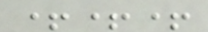+++
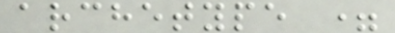archetype =
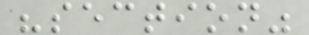"section"
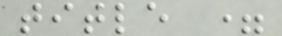title =
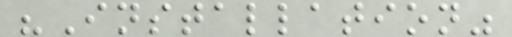"Installation"
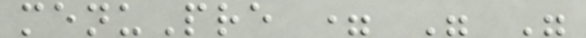menuPre = " "
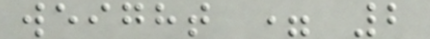weight = 2
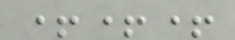+++
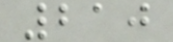210
